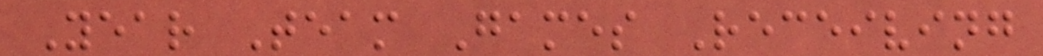Year Team Games Receiving
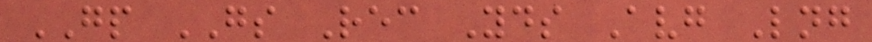GP GS Rec Yds Avg Lng
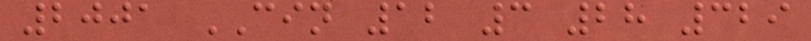2001 CIN 12 3 28 329
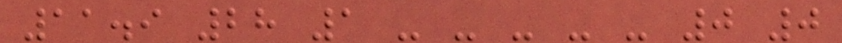11.9 28 1 - - - - - 0 0
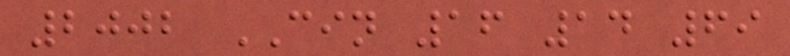2002 CIN 16 14 69
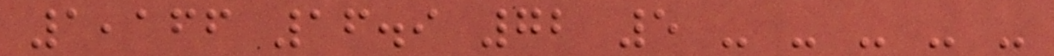1,166 16.9 72 5 - - - - -
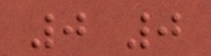0 0
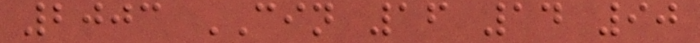2003 CIN 16 14 90
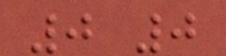0 0
